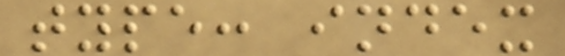type: index
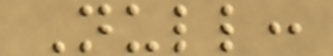Null:
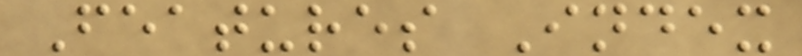Features Index
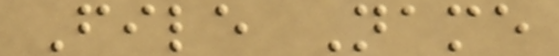File Name
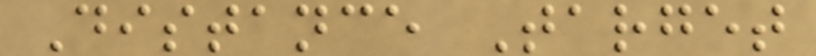Distance Target
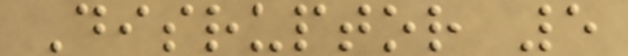Disruptor 5
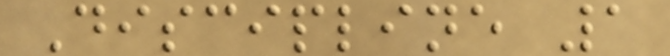Discipline 1
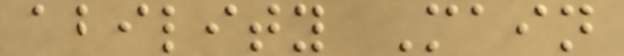ability Main
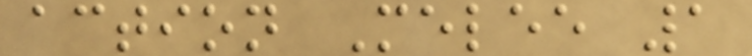action Melee 1
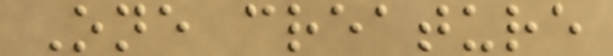One creature
